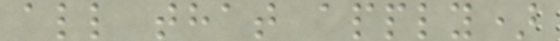all that apply)
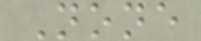None
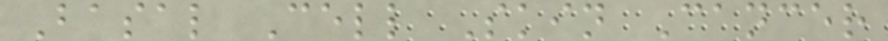Basal Cell Skin Cancer
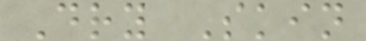Dry Skin
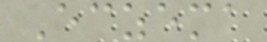Eczema
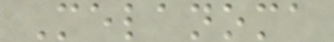Melanoma
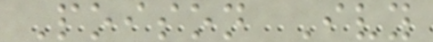Poison Ivy
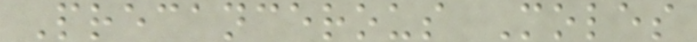Precancerous Moles
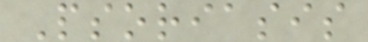Psoriasis
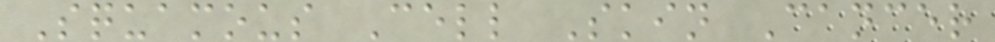Squamous Cell Skin Cancer
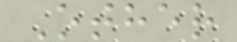Other
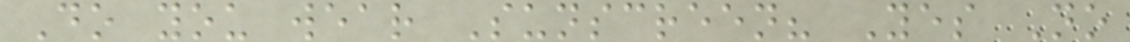Do you wear Sunscreen? Yes No
